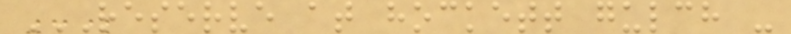RESERVE AT HOCKETT GULCH -
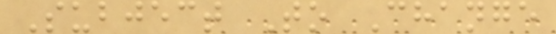Subject To Change
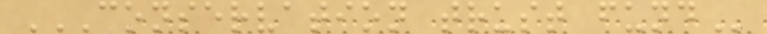CONSERVATION TRUST FUND
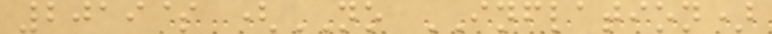2019$ (NO INFLATION)
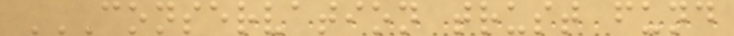CONSERVATION TRUST FUND
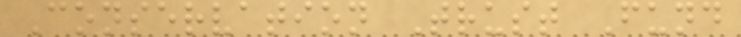Conservation Trust Fund
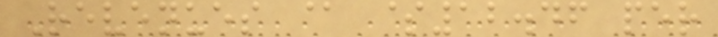Revenues @ $12.46 per
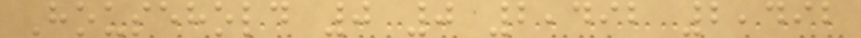Household 0 0 2,492 2,492
